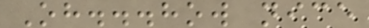Oh...how nice
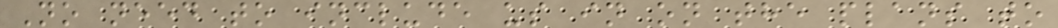No need to include us in on the plans to
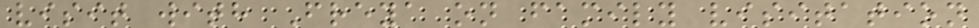visit with Freya on family visitation
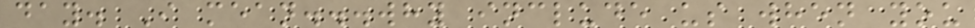day. I mean...why include us when you
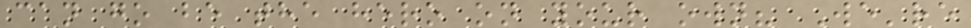can go be the hero on your own? We're
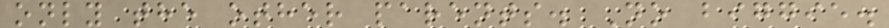only the other parents. No biggie.
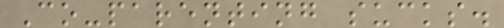Co-parenting sucks.
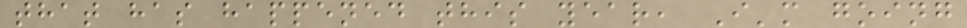that has happened this year, I'm going
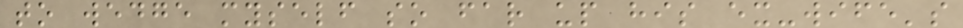to wedge myself so far up his ex-wife's
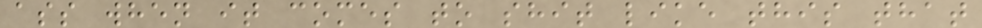ass when it comes to shit like this that
